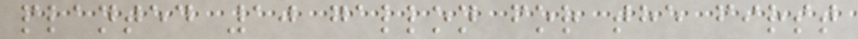planted 10 gallon for the first
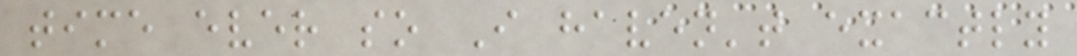time ever so I haven't exactly
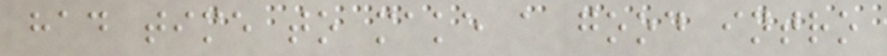had time to make a good intro
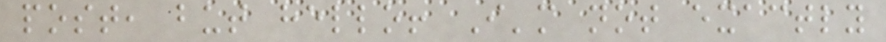post, but hello! I'm not exactly
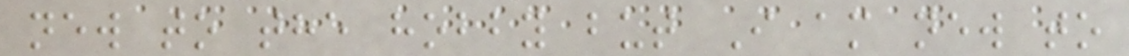new to the hobby but I am new to
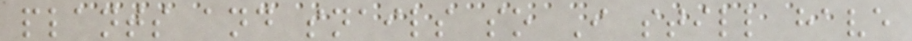plants and snails so I still have
